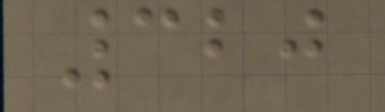320
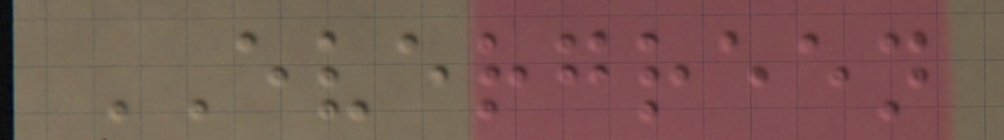EVERGREEN
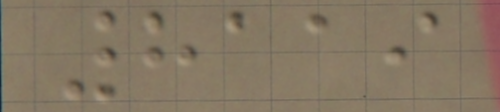8119
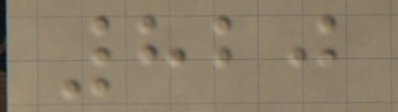820
